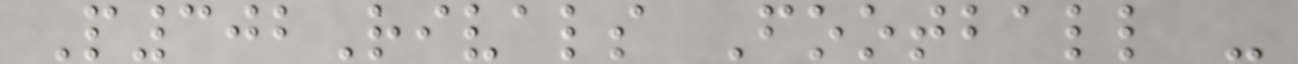P302Rivals Football -
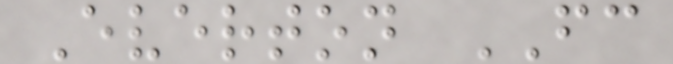Everton FC
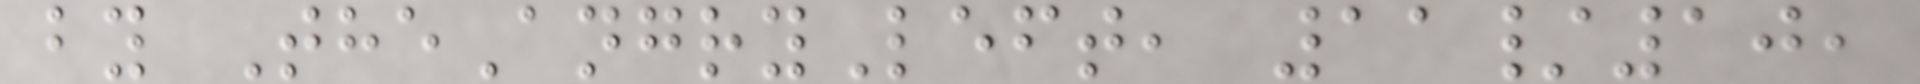by TheAngryLeft, 11/10,
